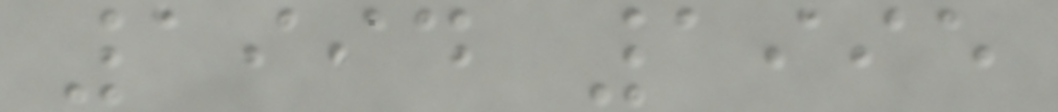1994 1995
